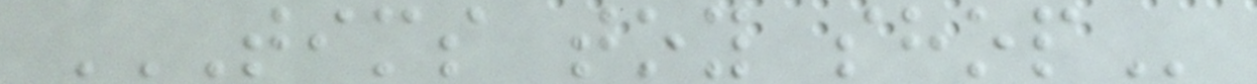TIMS TOY SHOP
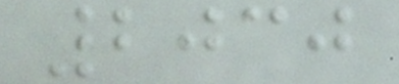2030
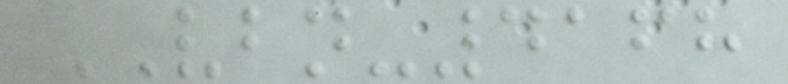VBN-4168
